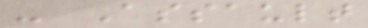- Assault
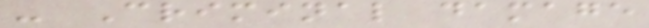- Criminal damage
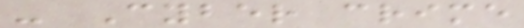- Cyber crime
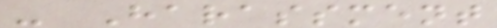- Harassment
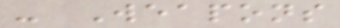- Weapons
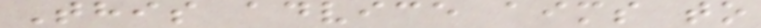This advice aims to
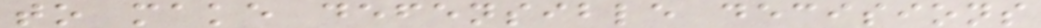to make defensible decisions
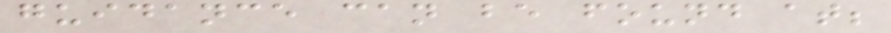guidance can be found at;
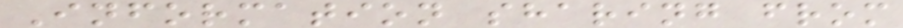Information sharing from
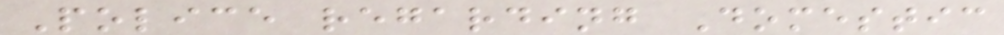Police regarding Domestic
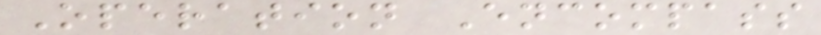Operation Encompass
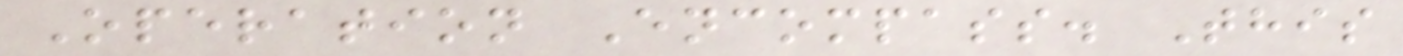Operation Encompass. This
